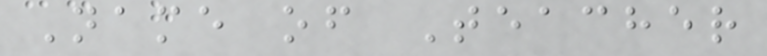Name of Teacher
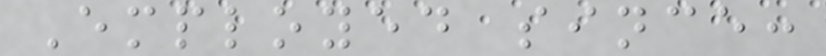Employed since:
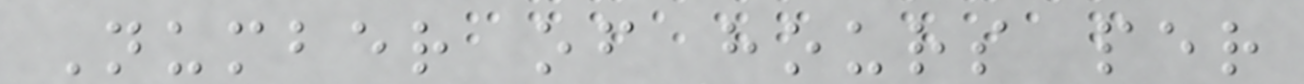Number of hours per
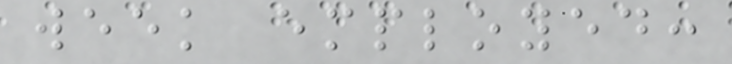week employed:
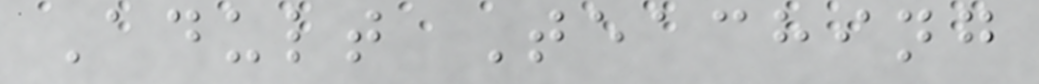Adult Teaching
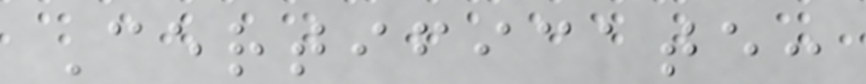Certificate:
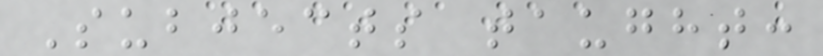Subjects taught:
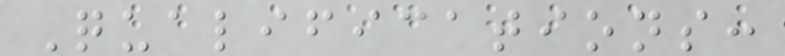Qualifications:
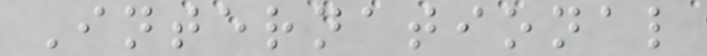International
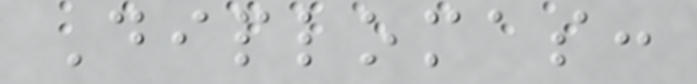Diplomas:
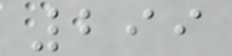299
